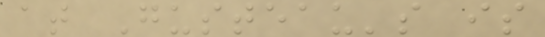at Gusteau's is
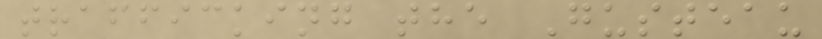trafficking the Gusteau
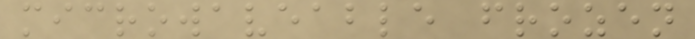microwaveable frozen
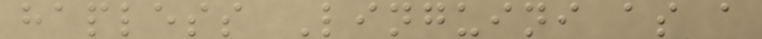hapless Linguini as a
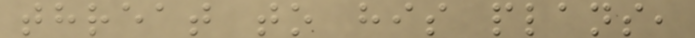threat to his plans,
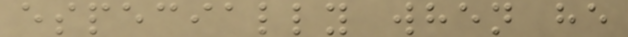especially when he
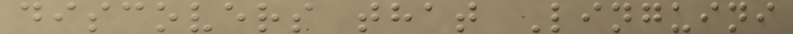discovers that Linguini
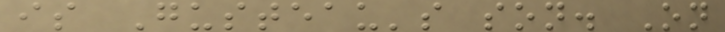is Gusteau's son. On
